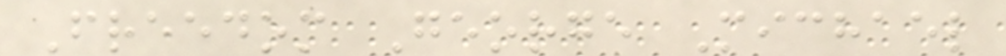Freedom George Michael
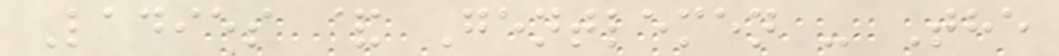Ladies & Gentlemen - The
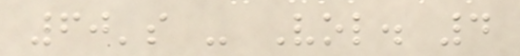60's - Vol. 4
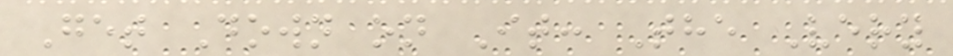Get Down on It: The Very
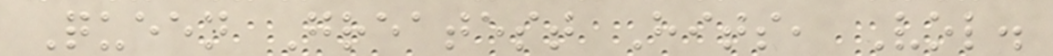Queen Greatest Hits, Vol.
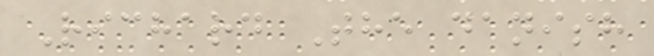Richard The danish
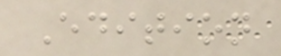Edition
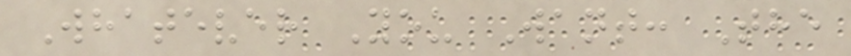Whatever You Want: The
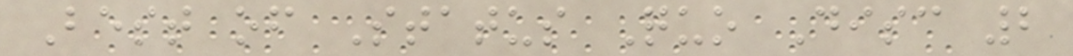Best of Status Quo Disc 2
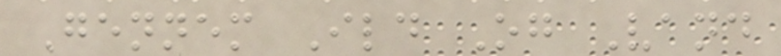Gennem Ild Og Vand
